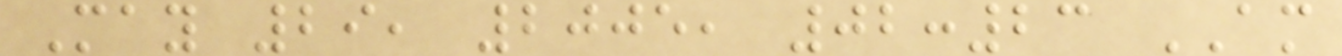May 29, 2005, 02:23 AM
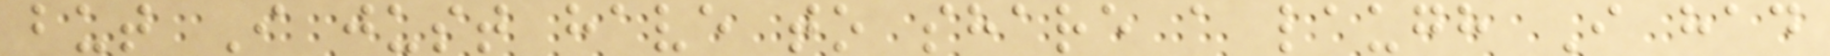but I just have to share a laugh I had
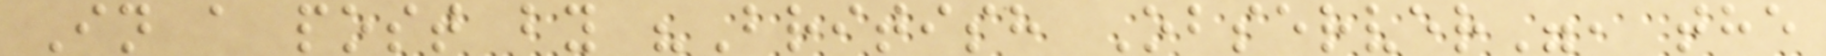In a post by "British Observer", the
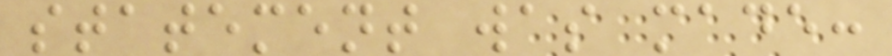statement was made:
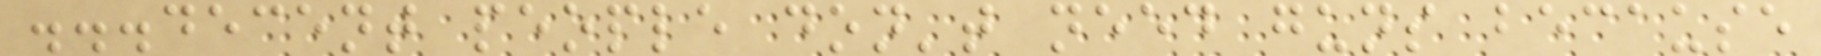...decent people don't need guns because
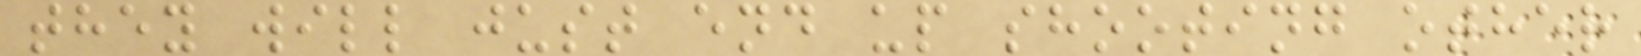they will just end up shooting other
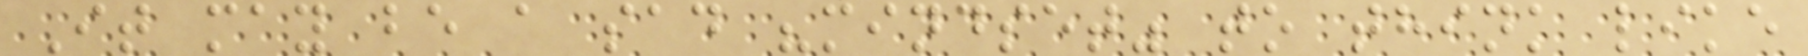It may be a sad "mindset" to think like
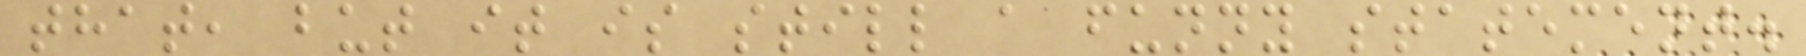that, but it is still a funny statement.
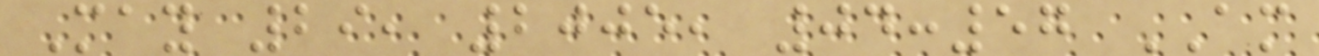May 29, 2005, 04:57 AM
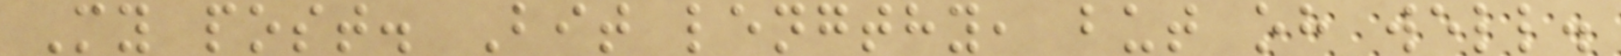My post. Bit lengthy, but oh well.
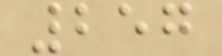257
